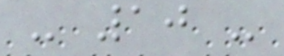- 10 -
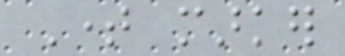Time marker
